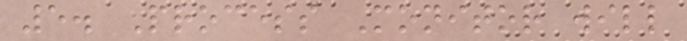5. Process Monitor will
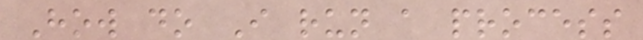How do I run a process
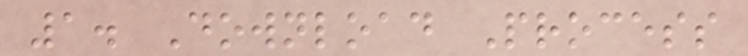1. Download Process
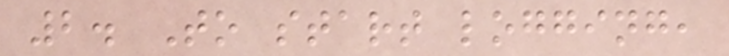2. To start logging,
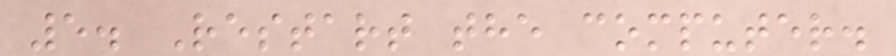5. Restart the computer.
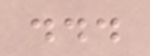...
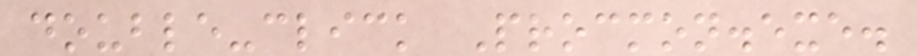double-click Procmon.exe.
